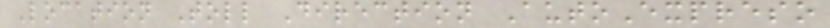Location Toll Direction AutoExpreso
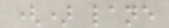() lane
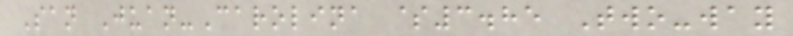San Juan-Carolina $3.85 Two-way
